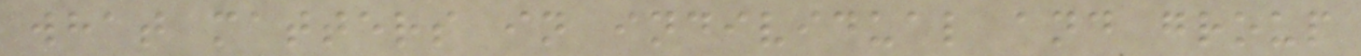what matters in individual and group
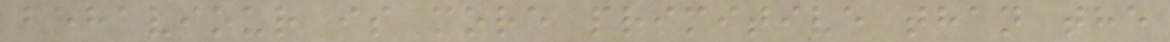behaviour is more primitive than the
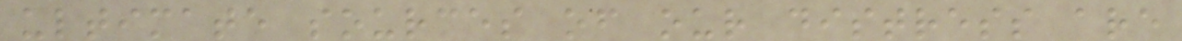ultimate sources of our distress are
